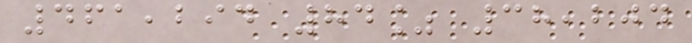461,294 84% 38,204
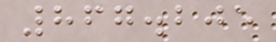867.205
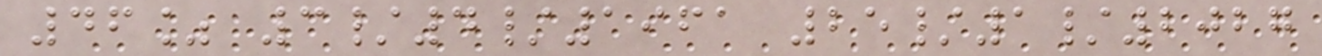46% 3/4/1961 25/1/2027
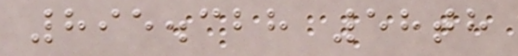895.328 58th
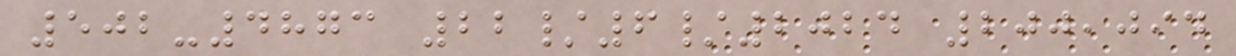502-4873 22/6/2024 200,094
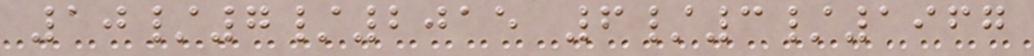10/7/2015 6/3/1967
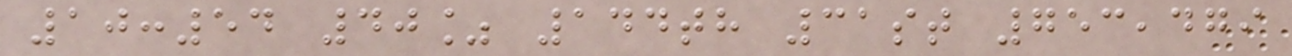10:54 40% 144th 31st 753,479
